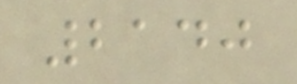2140
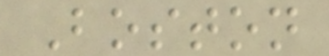Boston
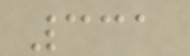331
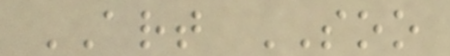ART SOO
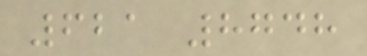621 8748
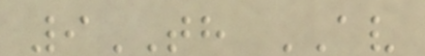9TH AV
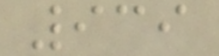939
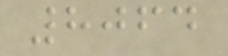8064
